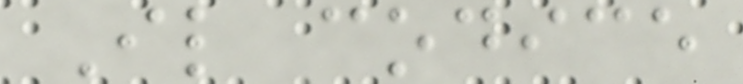Il codice
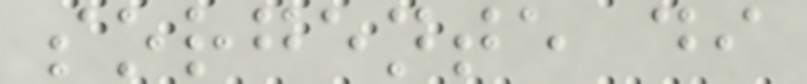sorgente di
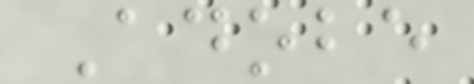Adobe
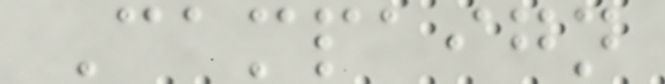Campaign
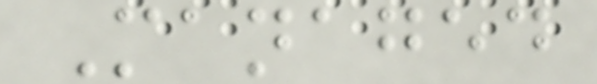Managed
